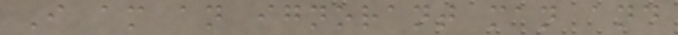I am an ignorant man and
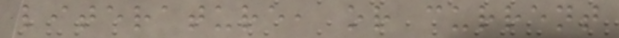literature, or current
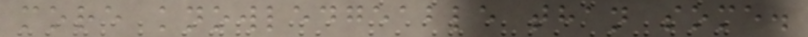more knowledgeable than some.
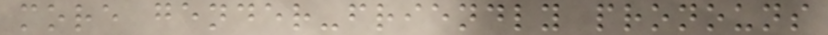more gender-friendly pronouns
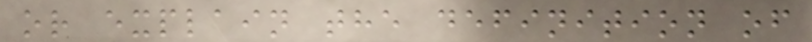or explain the definition of
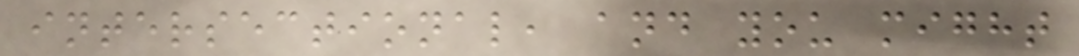intersectional, and you might
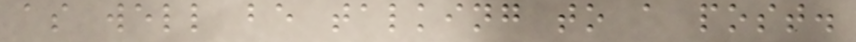as well be talking to a post.
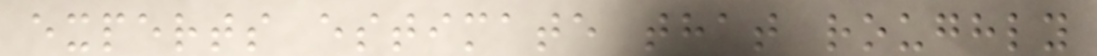experts estimate that roughly
